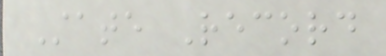State Record
